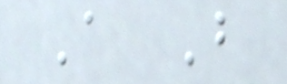A B
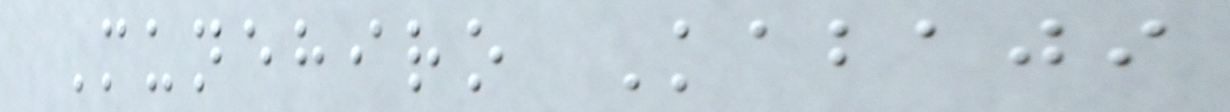Munehiro Kabaji
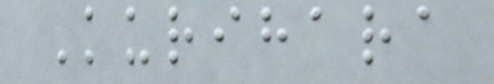Kurihara
